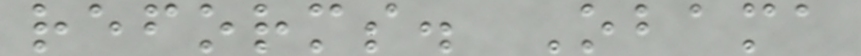reforms. Obama
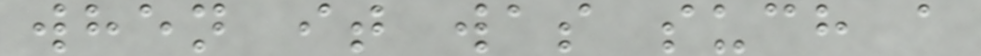when it was such a
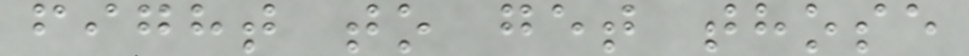fight to get those
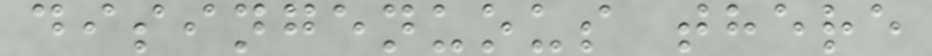disingenuous there
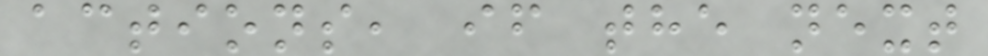actions, if the next
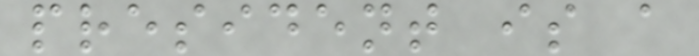president is a
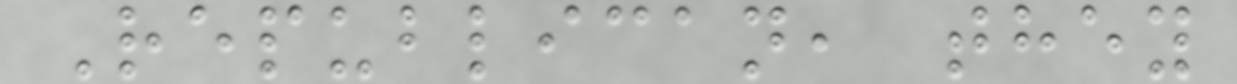Republican, they
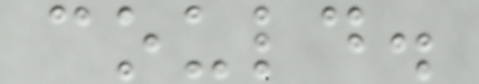could.
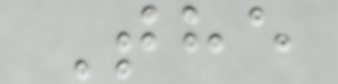The
